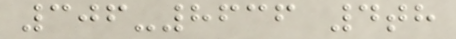306-8636 4th
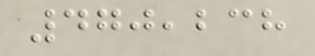470,238
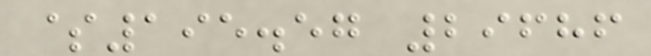$195.57 29686
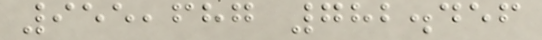955,687 782.456
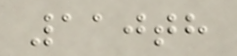110th
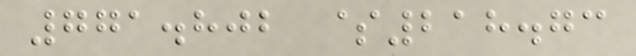771.802 $218.73
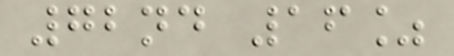72nd 16%
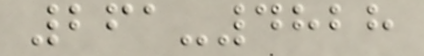261-4828
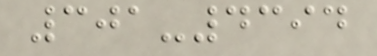301-4394
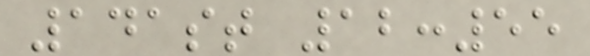141st 12:55
